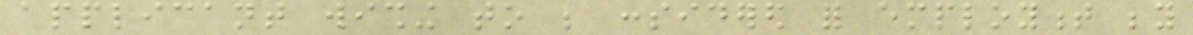applicant wishing to be considered for employment beyond
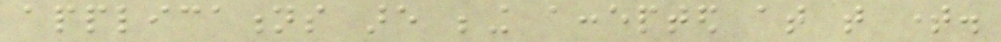applications are being accepted at that time.
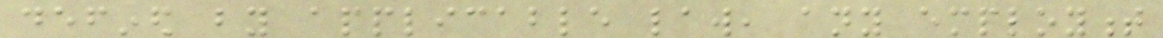defined by applicable law, any employment
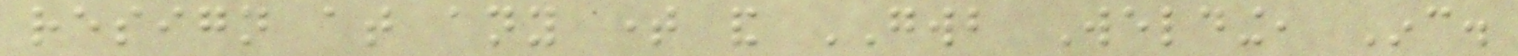resign at any time and GWB Welding, Inc.
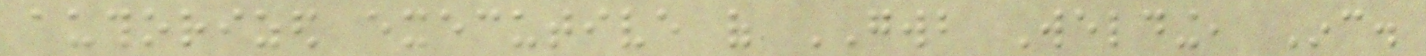authorized executive of GWB Welding, Inc.
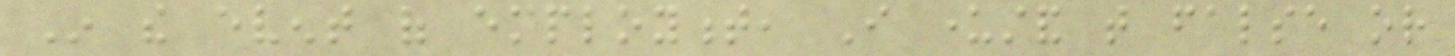In the event of employment, I understand that false or
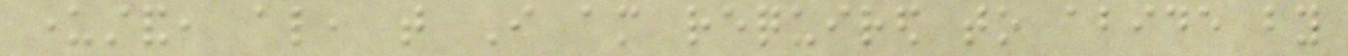understand, also, that I am required to abide by
